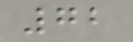72
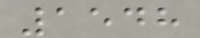1548
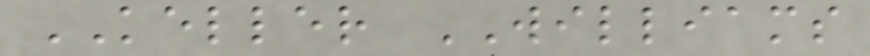KELLER WILLIAMS
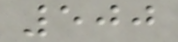500
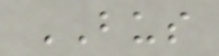BUS
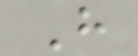H
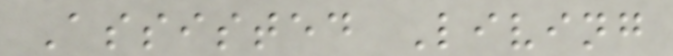Assisted Living
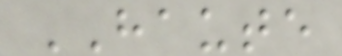HAUTE
